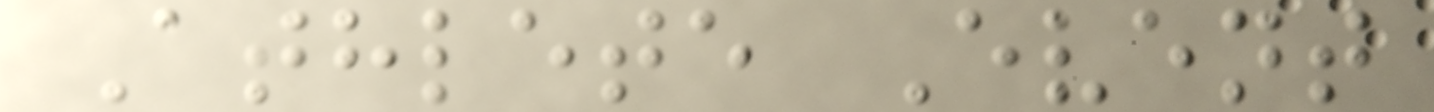Athlete Event
